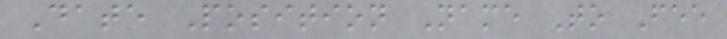Date Position Name To Fee
